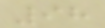98
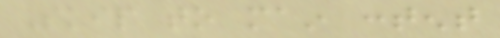Skip to main content
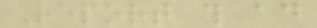Report this ad
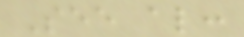See also:
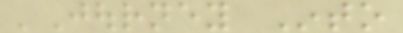'Journey Into
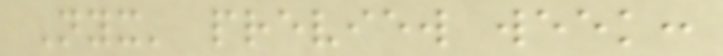Nyx' preview week:
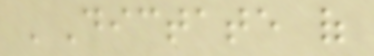'Dictate of
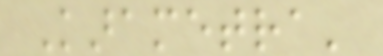Karametra'
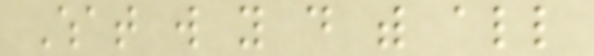What will you do with all
